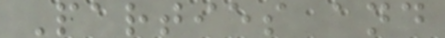Parties and
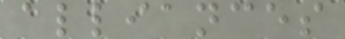alliances
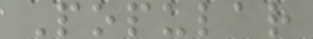Popular
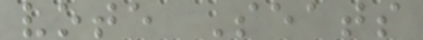vote Seats
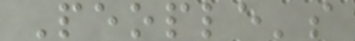People's
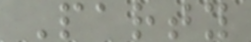Party
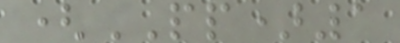(PP)1
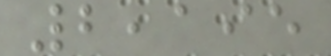2,195
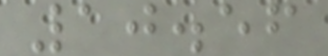10.56
